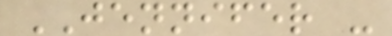JENNIFER -
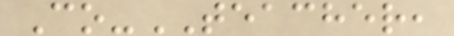Co-TEACHER,
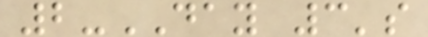2-DAY 3's
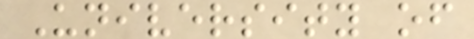University of
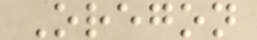Oregon
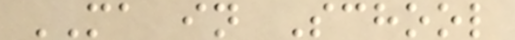MA in School
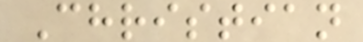Christian
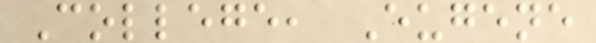College, Eugene
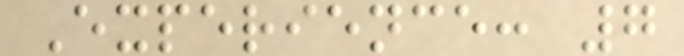Experience: 7
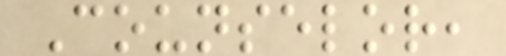Counselor,
